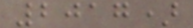2017)
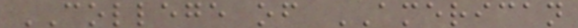COLLEGE of AMERICAN
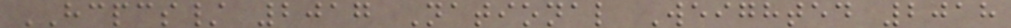HCPCS/ 2017 National Weighted 2018
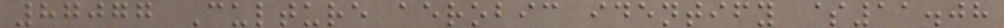87077 Culture aerobic identify $11.08
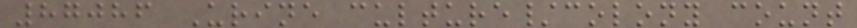87086 Urine culture/colony count
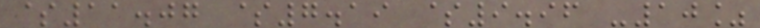$11.07 $7.19 $9.96 -10%
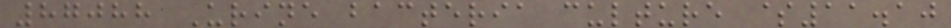87088 Urine bacteria culture $11.10
